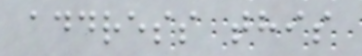address this
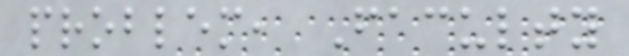problem, Faculty
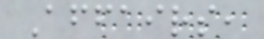Affairs,
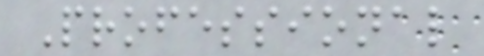Professional
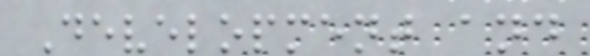Development and
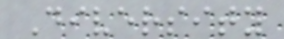Diversity
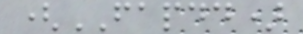(FAPDD)
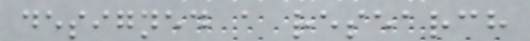designed a research
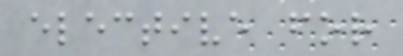elective for
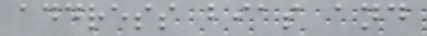address bias and
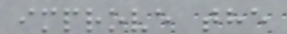improve the
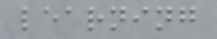learning
